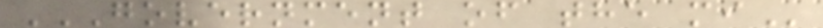GOVERNMENT OF THE MI
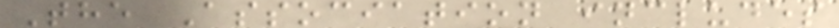The Association includes
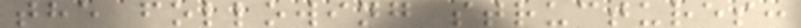the following structures:
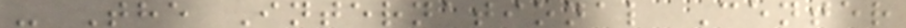- The International Center
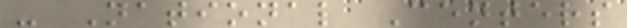- National Centers
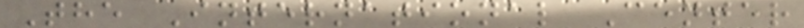The International Center
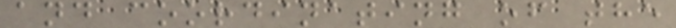and coordinating of the
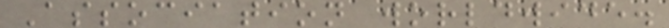Association worldwide.
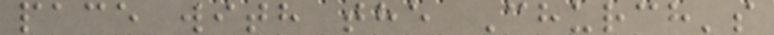pace with the Church's
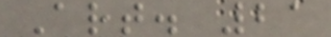Art. 21
